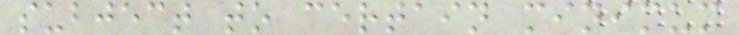subject to certain minimum
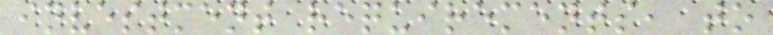investment requirements, to
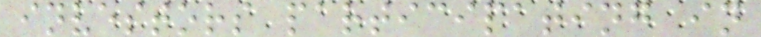investors participating in
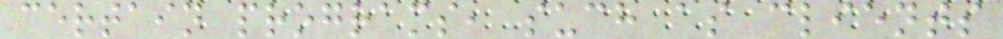certain programs, such as clients
